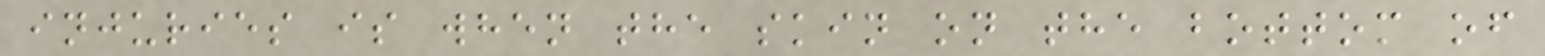injuries is when the skin on the bottom of
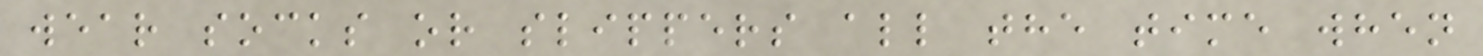wear socks or slippers all the time when
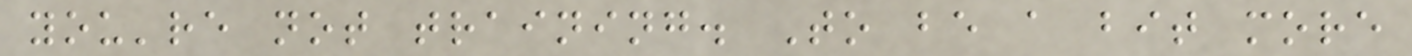you're not training. To be a bit more
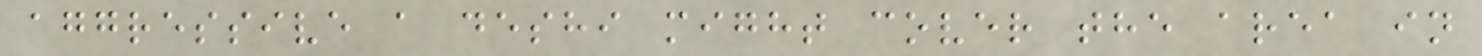aggressive a deshi might cover the area in
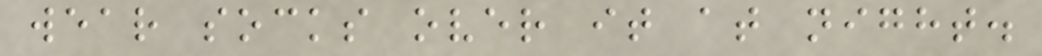wear socks over it at night.
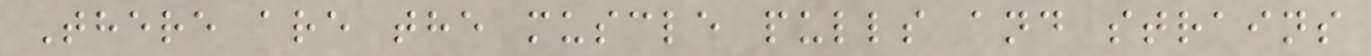There are the muscle pulls and strains
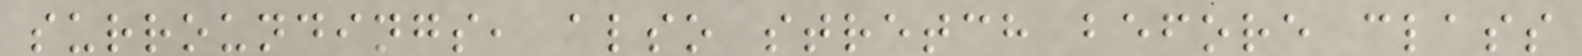surroundings, also stretch before class
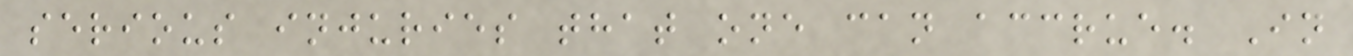serious injuries that one can accrue. In
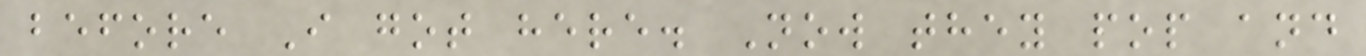before I got here. Now they pop and
